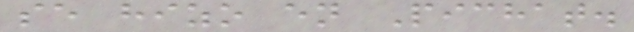se hizo en Pichat.
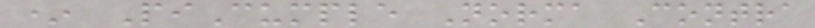* PiCumple Norma Contra
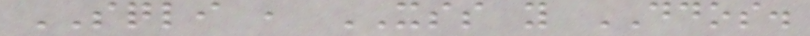SQLI , XSS y DDOS.
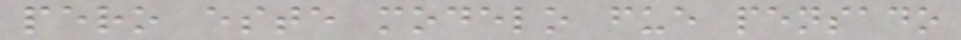pero este modelo fue pensado
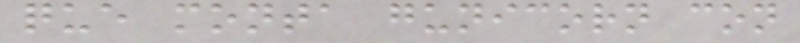que monta gunicorn con
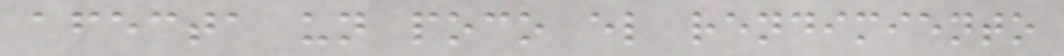afecta un poco el rendimiento
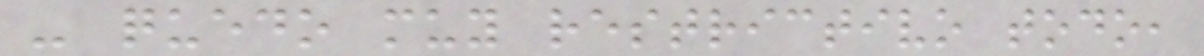- quedo muy restrictivo todo,
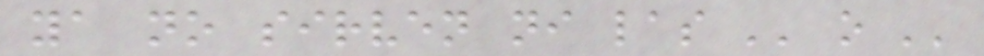ya no sirven ni las '' o ''
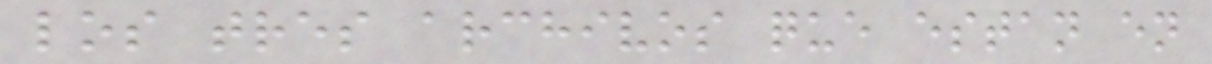los tres archivos que estan en
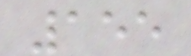155
